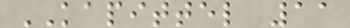KAPITTEL 11
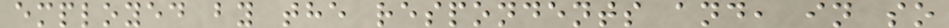employed by the respondents and, in so
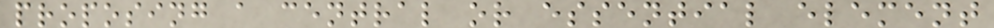proposing a central or essential element
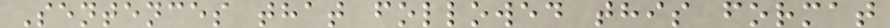Sentences that followed this format
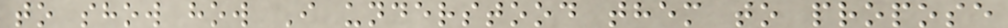to show how I understood them to propose
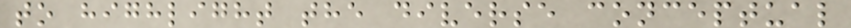to highlight the diverse conceptual
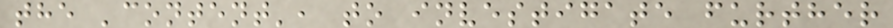the 'content', to investigate further
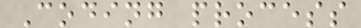Coding process
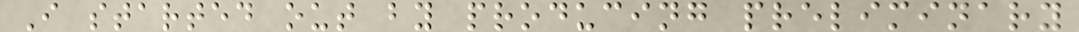I started out by producing preliminary
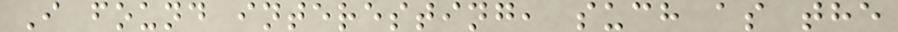I found interesting, such as the
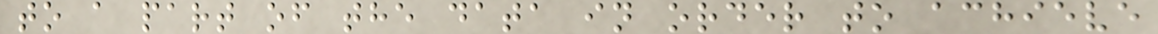to a part of the data in order to achieve
